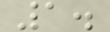1.
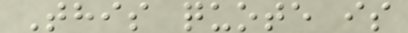This quote is
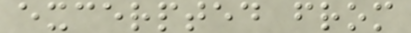excerpted from
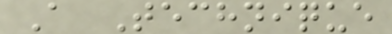A Technique
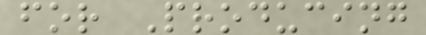for Producing
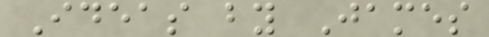Ideas by James
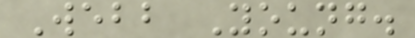Webb Young.
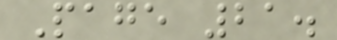Page 21.
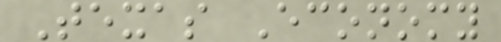Texas Economy
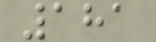181
